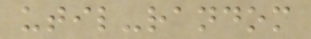util-random
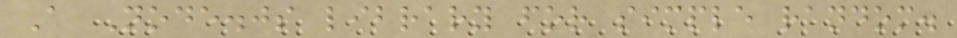A Node.js library for simple random.
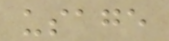usage
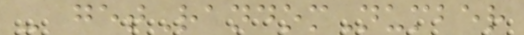- getRandomNumber
